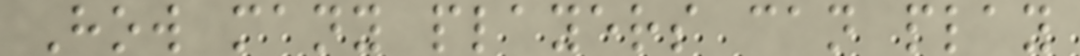How many players can play
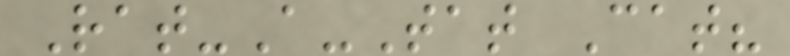Rat-A-Tat Cat?
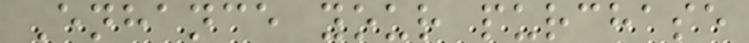Enhance your purchase
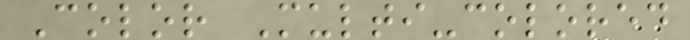Color Multi-colored
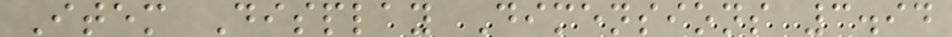Item Display Dimensions 3.94
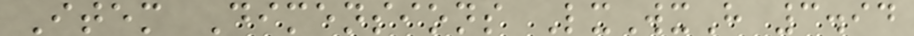Item Dimensions LxWxH 3.94
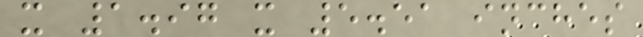x 1.97 x 5.51 inches
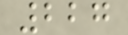227
